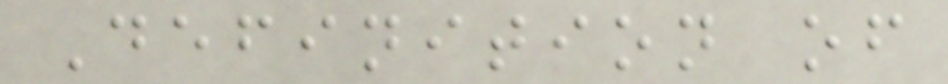Definition of
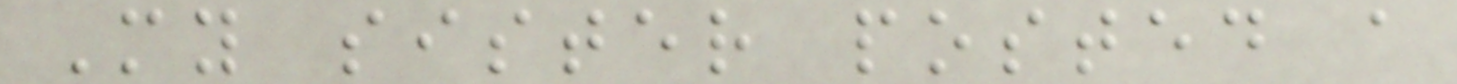My sister posted a
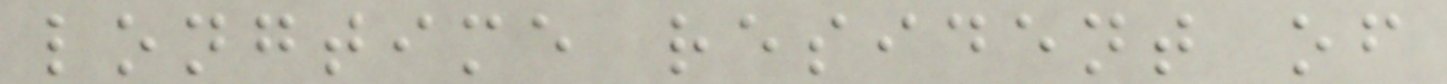longtime resident of
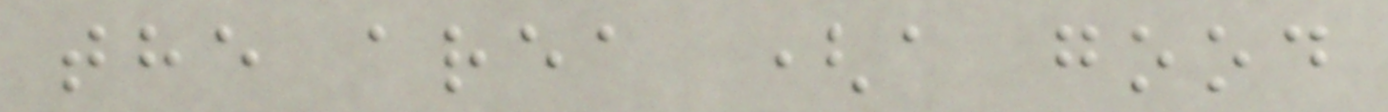the area (a good
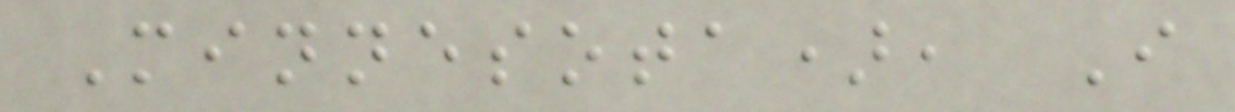Minnesota), I
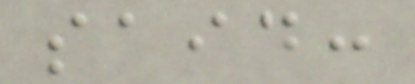said:
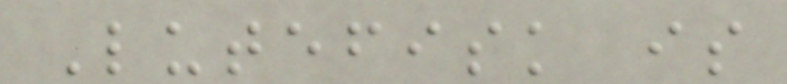Lutefisk is
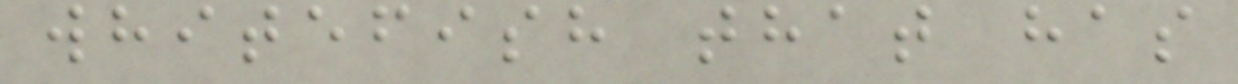whitefish that has
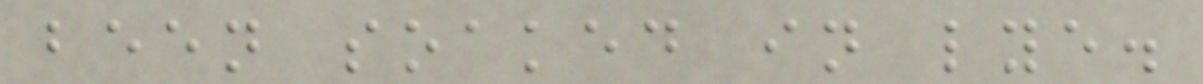been soaked in lye.
